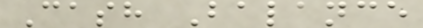Cash Balance
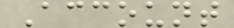Account
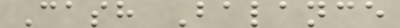Cash Balance
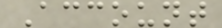Account
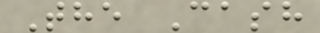The Cash
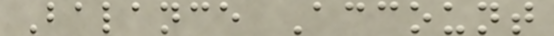Balance Account
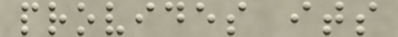provides its
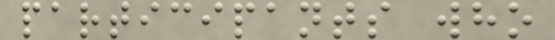participants who
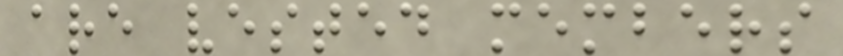are vested members
